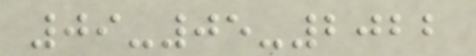09-05-2022
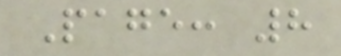Page: 8
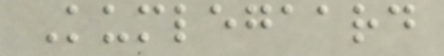Kumlegaard
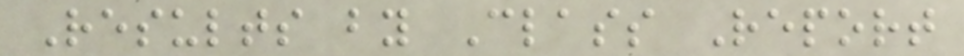Results by Class Report
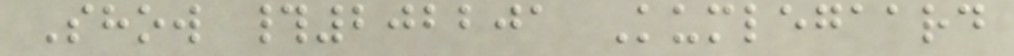Show #202201 Kumlegaard
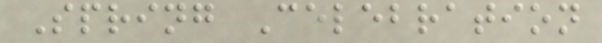Spring Celebration
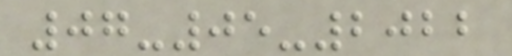07-05-2022
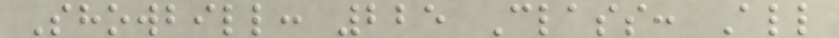Showbill: 225 Class: All
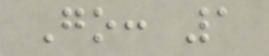Go: 1
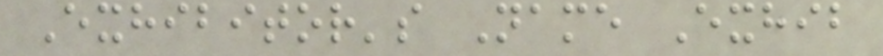Exhibitor's Name Exhib
